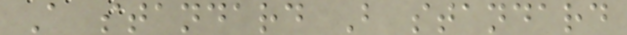A standard B standard
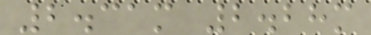2.31m 2.28m
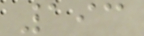193
